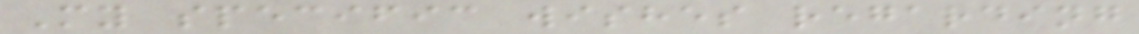My specific wishes regarding
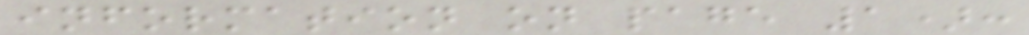information on page 1):
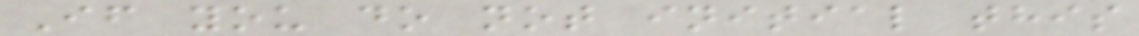If you do not initial this
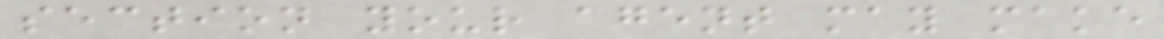section your agent may make
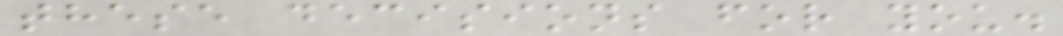these decisions for you.
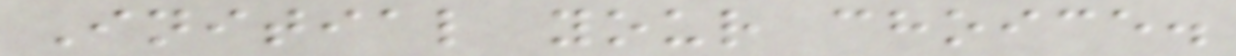Initial your choice.
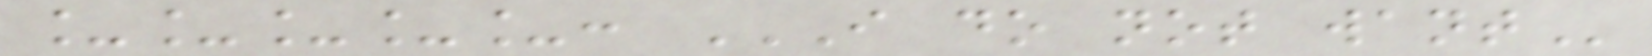_____: I DO NOT WANT
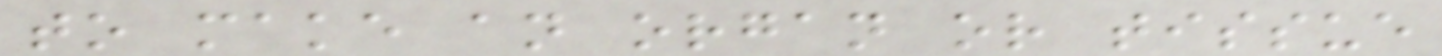to make an organ or tissue
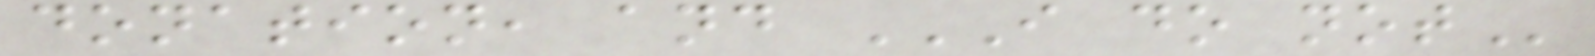donation, and I DO NOT
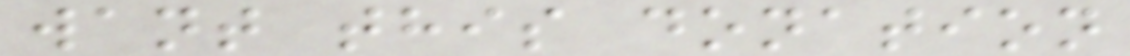want this donation
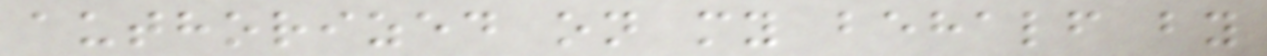authorized on my behalf by
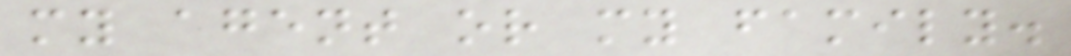my agent or my family.
